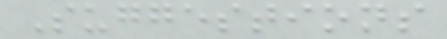Suggestions
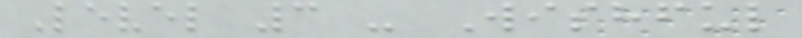Level 3 - Wishful
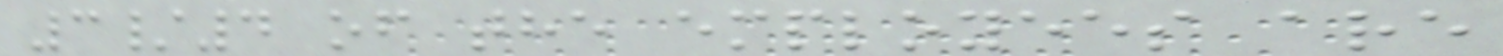3/4 of the employees are
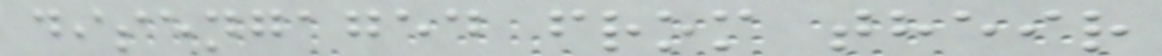disengaged from their
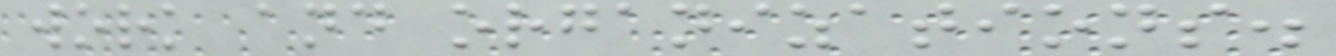work and organizations.
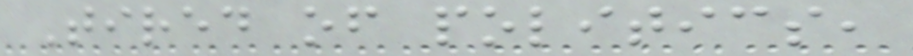Tired of politics,
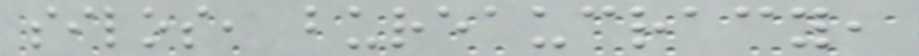silos, bureaucracy,
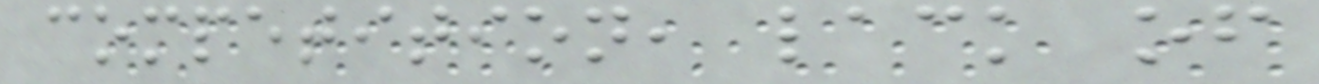competition, lack of
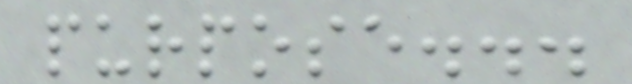purpose...
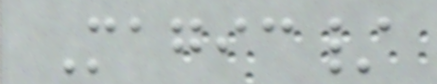Magic/
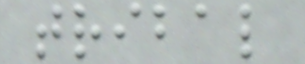tribal
